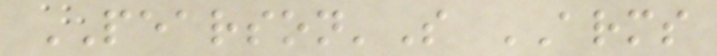PEARSON'S ARMS
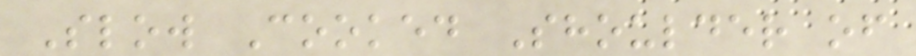Slow Cooked Shoulder of
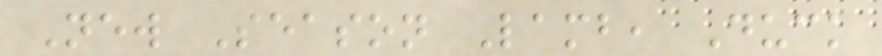New Season Lamb, Duck
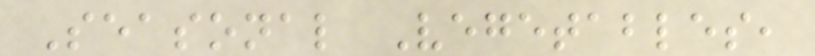Seasonal Vegetables,
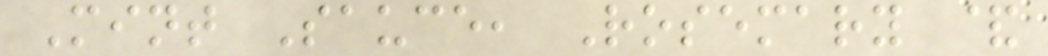Mint Sauce, Rosemary &
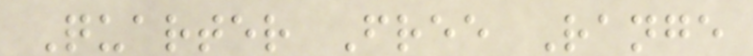Quarter Free Range
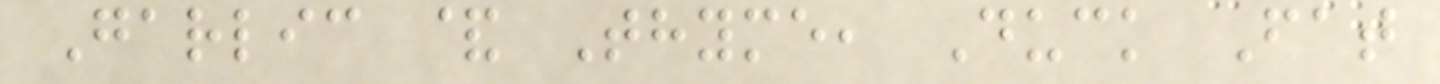Garlic & Thyme, Duck Fat
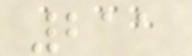211
